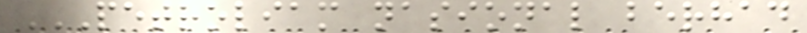PETROLIAM NASIONAL BERHAD
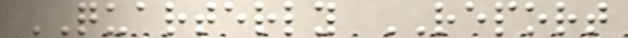QUARTERLY REPORT
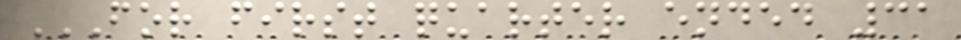FOR FIRST QUARTER ENDED 31
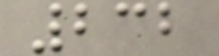232
